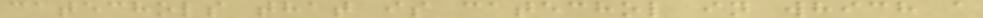catechols that is catechol in which a
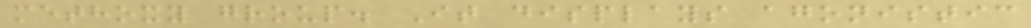methoxy group. It displays agonistic
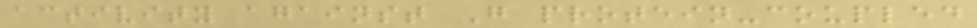activity against G protein-coupled
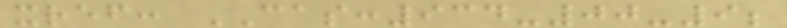xref: CAS:934-00-9;
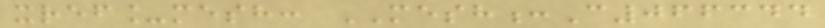xref_mesh: MESH:C066344
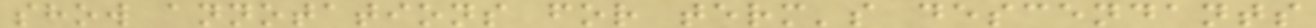show annotations for term's descendants
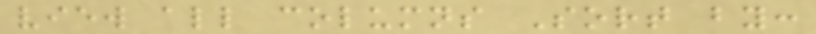view all columns Sort by:
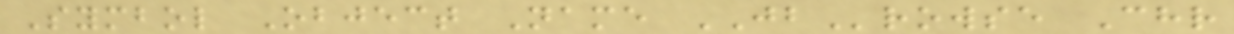Symbol Object Name JBrowse Chr
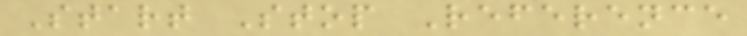Start Stop Reference
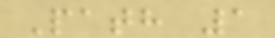Path 1
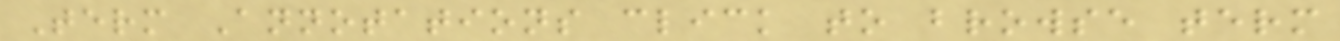Term Annotations click to browse term
